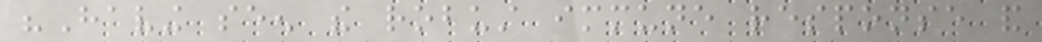"Having seen the robust immune response and
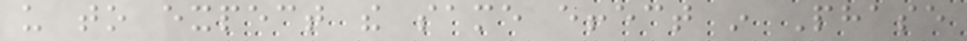us to expect the same effect in Phase
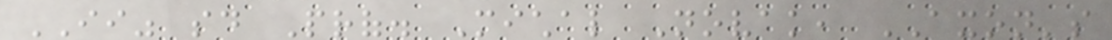II" said Prof. Michal Novak, AXON's
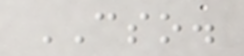CSO.
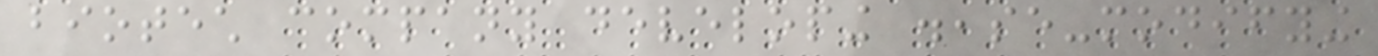biotech company developing disease-modifying
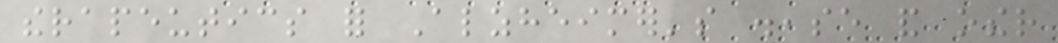therapeutics for Alzheimer's disease and other
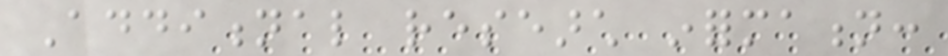Additional research information:
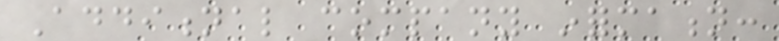Additional company information:
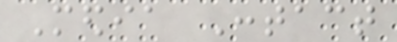Media Contact
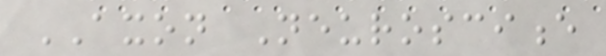AXON Neuroscience
